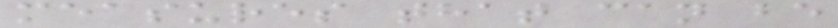measures that can be
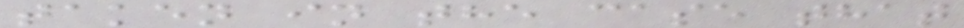taken in the case that
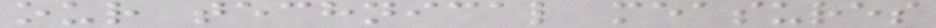our technical measures
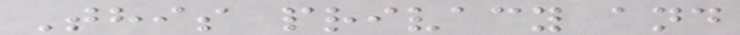This privacy and
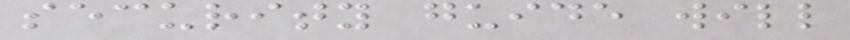security guide will
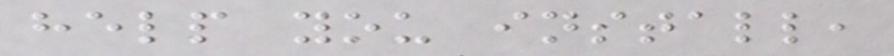help you install,
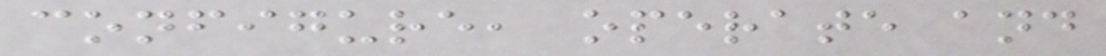configure, operate and
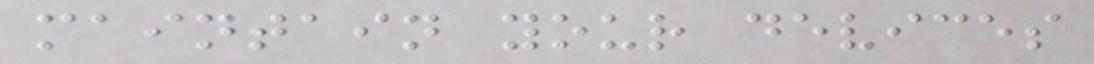maintain your devices
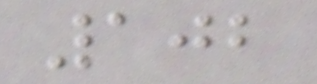102
